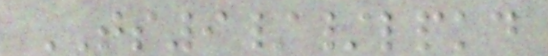TS9//lpkd
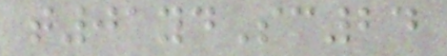t01ydSc24
